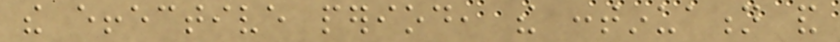the effective period, the continuation and
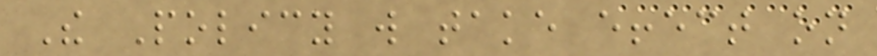The Policy will take effect on
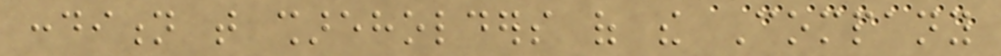condition that shareholders of the Company
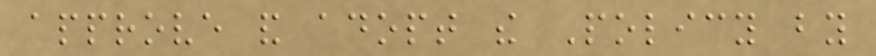approve and adopt the Policy by
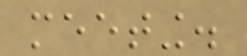meeting.
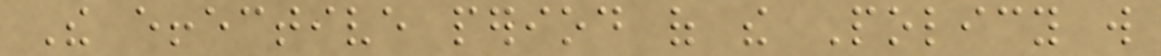The effective period of the Policy will
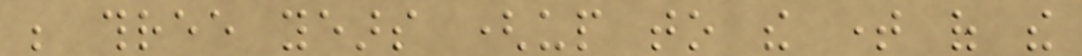be three years (up to the time of the
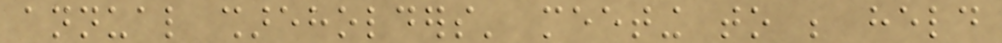annual shareholders' meeting to be held
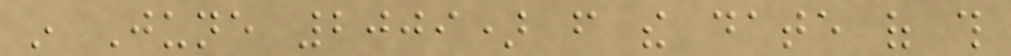in June 2009) from the date of this
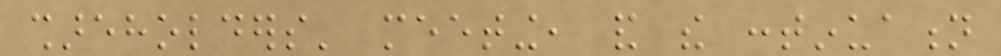shareholders' meeting, and the continuation
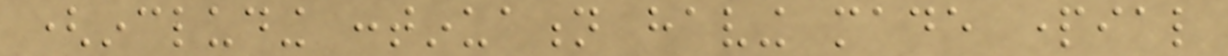(including continuation having made partial
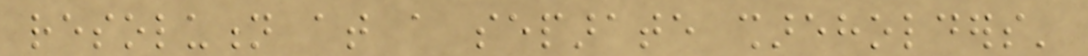resolution at a separate shareholders'
